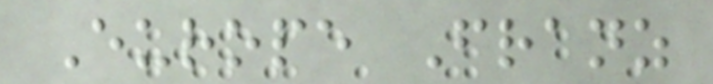Europe Franz
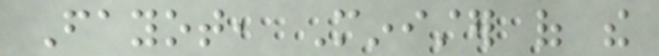Fayot, Minister of the
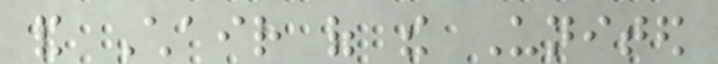and Chair of the United
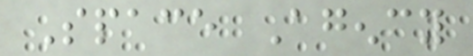Space Agency
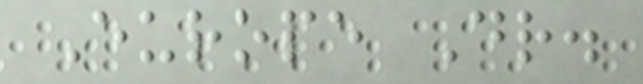Europe Dr.
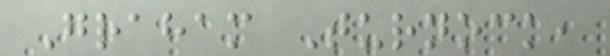Graham Turnock,
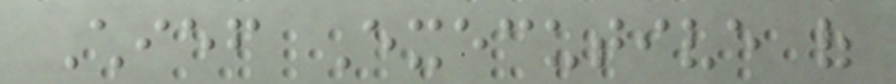Chief Executive of
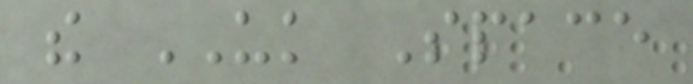the UK Space
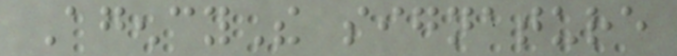AgencyThe signature
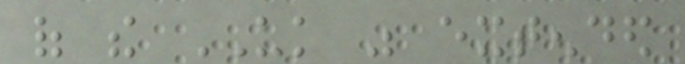of the UK was extended
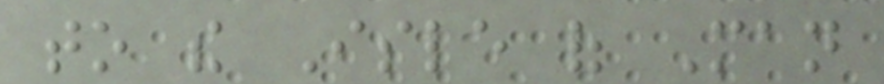to the Isle of Man
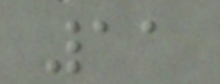11
